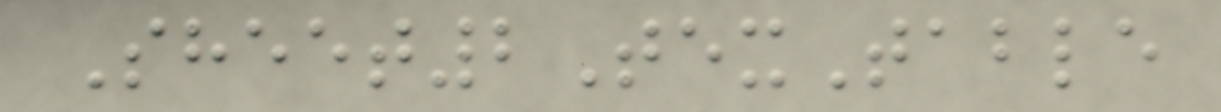Sheet2TexTable
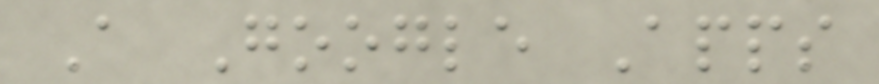A Google Apps
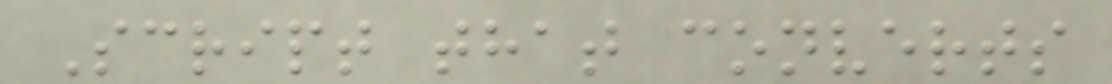Script that converts
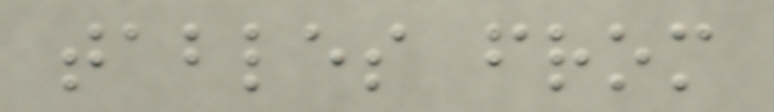tables from
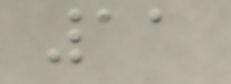11
